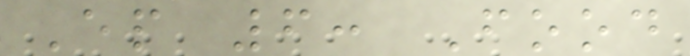Ep 6: Food
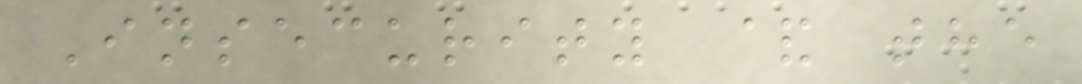Insecurity & the
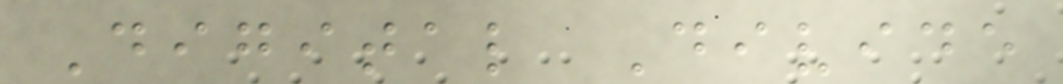Digital Divide
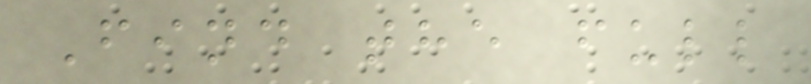Find the full
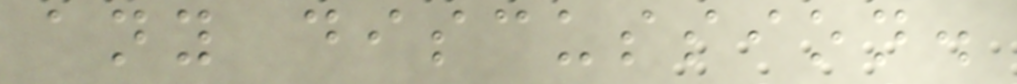any discussion.
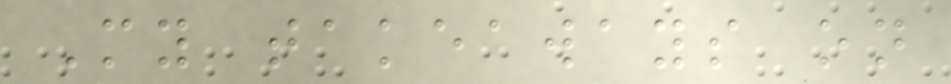My takeaways on
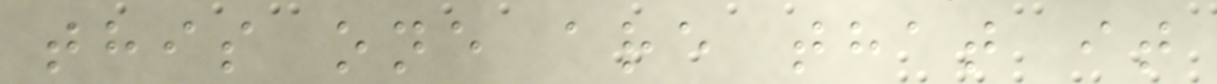this one are that it
